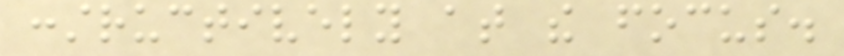constructively at the focus.
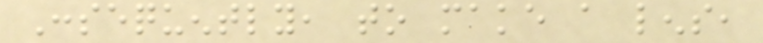Consequently, to make a lens,
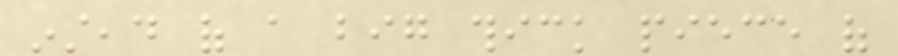instead of a big thick piece of
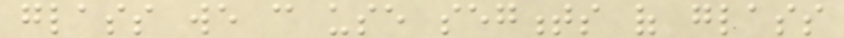glass we can use segments of glass
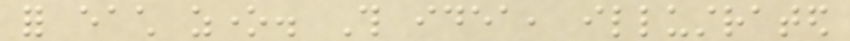for each zone. This idea, illustrated
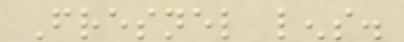Fresnel lens.
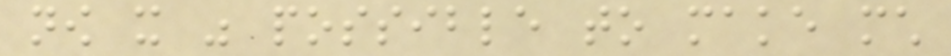now it was possible to make much
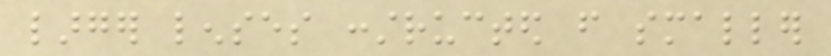larger lenses constructed from smaller
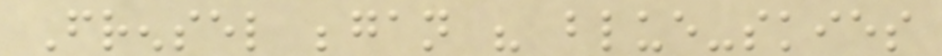Frensel began his blue-skies
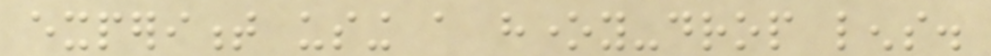experiment using a honey-drop lens.
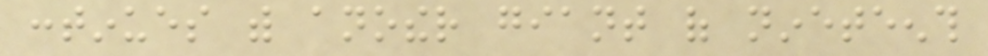continues with another giant of nineteenth
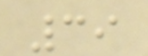39
